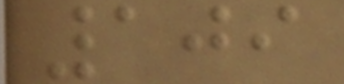109
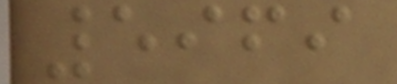5969
